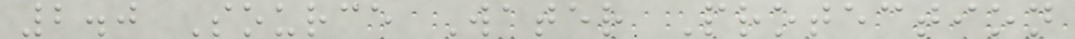2.0 Source Water Protection
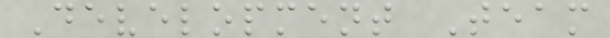Development Team
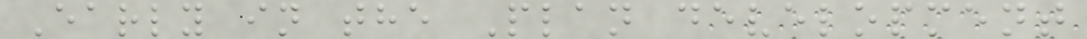Early in the Plan development
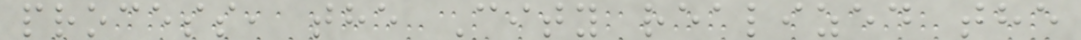process, the City realized the
